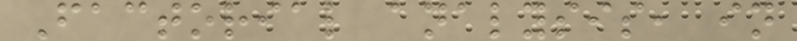Factorial analysis, in
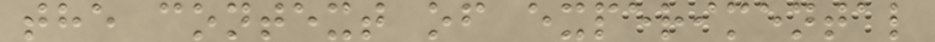the context of experimental
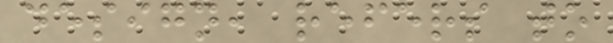design, refers to
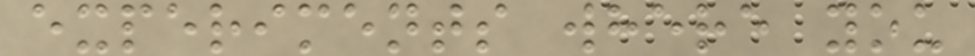experiments where you
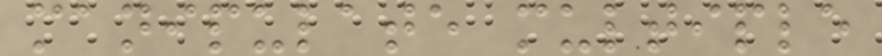manipulate multiple
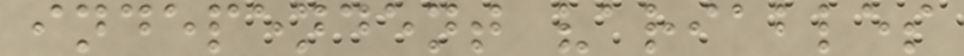independent variables
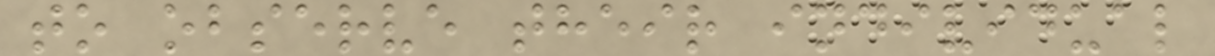to observe their individual
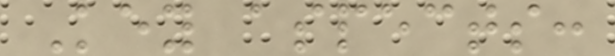Key aspects:
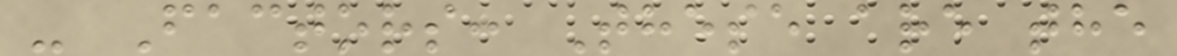- Factors: These are the
